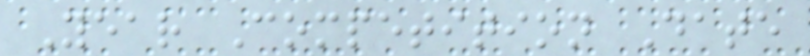Year Competition Date
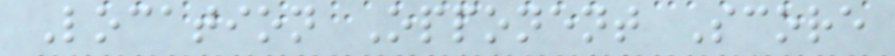Location Opponent Score
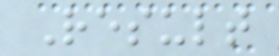Result
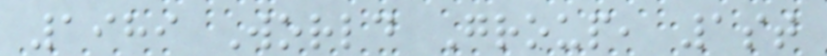1989 World Group, 1st
